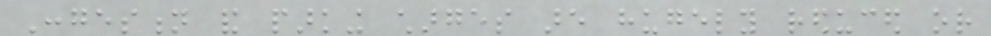Congestion and parking charges are hugely reduced or
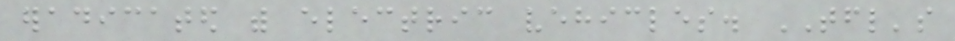eradicated with electric vehicles. TFL's
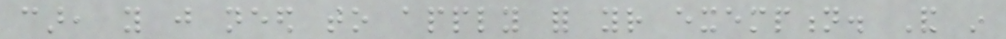car, you just need to apply for your exemption. And in
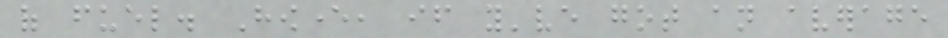of fuel. However, if you've got an average
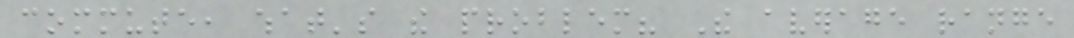commute, what's the problem? The average range
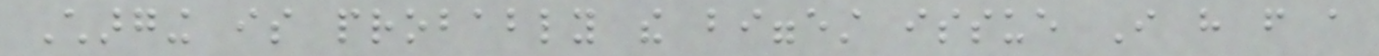Charging is probably the biggest issue I have from a
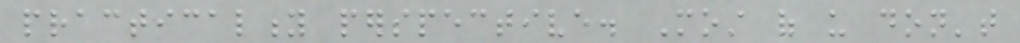practicality perspective. Most of us don't
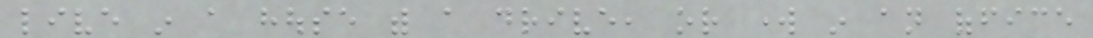live in a house with a drive, or work in an office
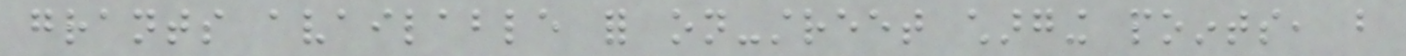grants available for on-street charging points, but
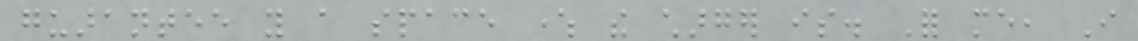guarantee you a space where the charger is. For me, I
